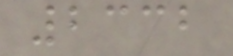2332
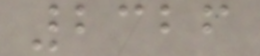2326
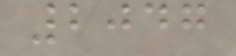2047
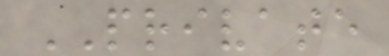PRIVATE
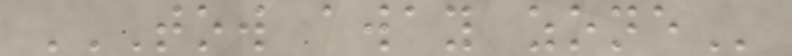TOW AWAY ZONE
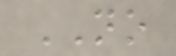NO
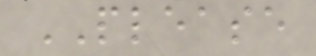PLEASE
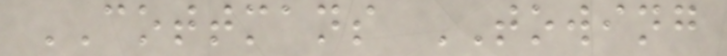COTTMANS TOWING
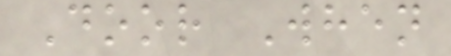Door When
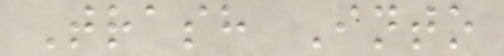Trash Into
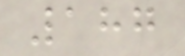187
